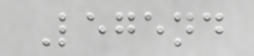Legend
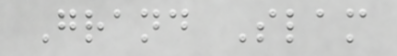Grand Slam
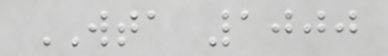WTA 1000
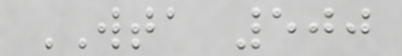WTA 500
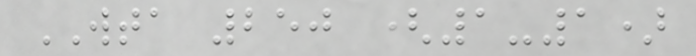WTA 250 (1-1)
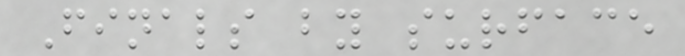Finals by surface
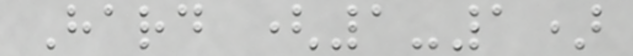Hard (1-1)
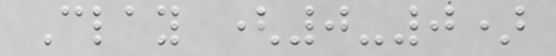Clay (0-0)
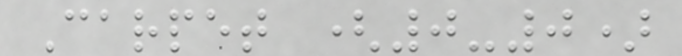Carpet (0-0)
